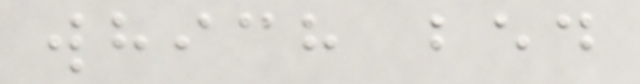which bed
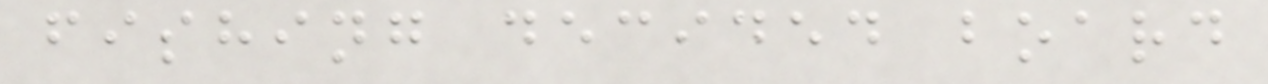fishing decided board
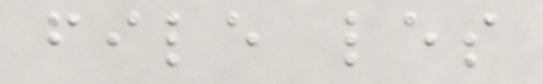file les
